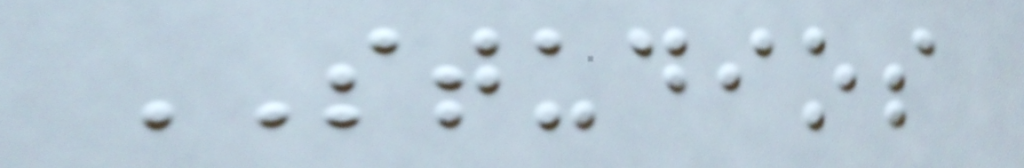STUDIOS
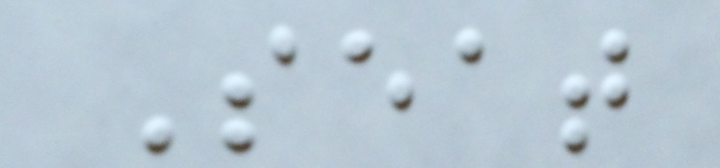Seat
